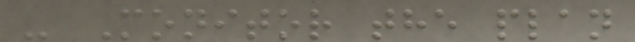- Monitor the plan
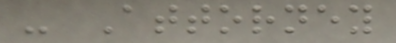- Attorney
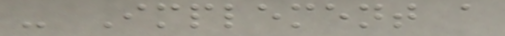- Implement a
